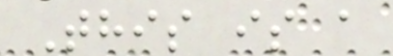This is a
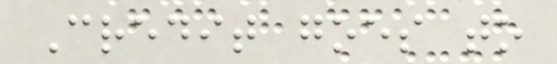Credit goes to
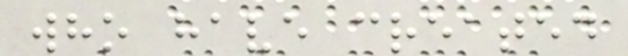who have created
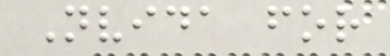Nvida for
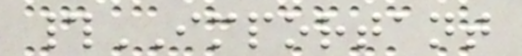#IMPORTANT
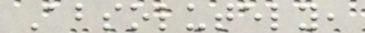Absolutely,
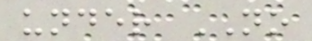under NO
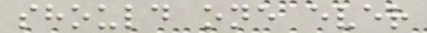should one ever
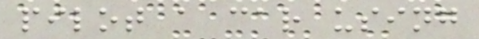pilot a car using
